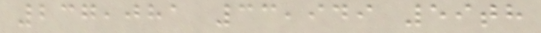237,081 33,949 59th
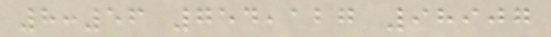8:56 754,127 98907
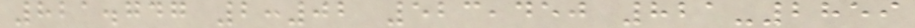821.747 2:02 523,450 821-2859
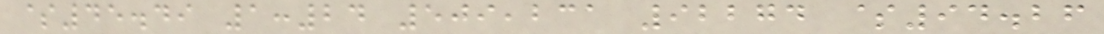$45.49 1:24 509,231 92274 $94.26
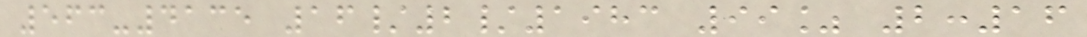563-4135 16/2/1983 99% 2:16
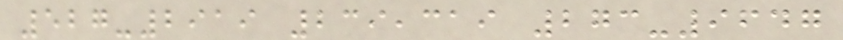527-2919 239,319 273-9647
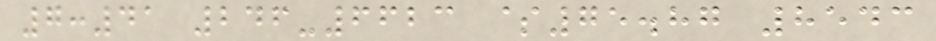7:41 246-6623 $75.87 8543
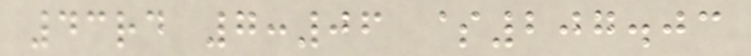43rd 7:06 $207.03
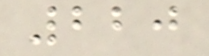220
